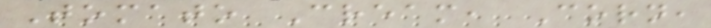Tomato Cream, Corn,
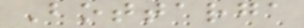Bottarga
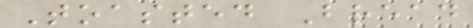Toasted Bread
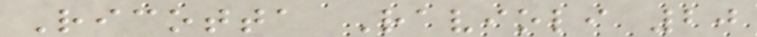Ricotta Ravioli 20
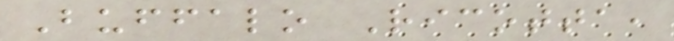Buffalo Ricotta,
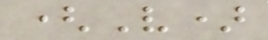(V)
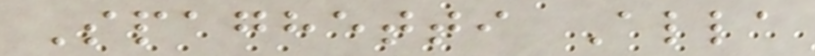Spaghetti Alla
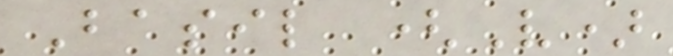Basil (V)
